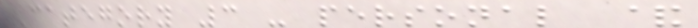Category 3 - personal &
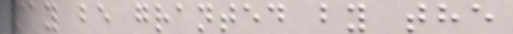may be granted by the
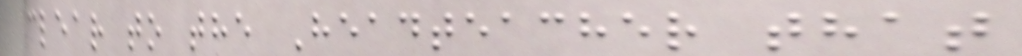clear to the Headteacher that
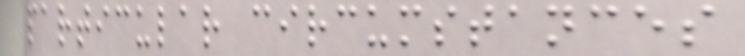particular circumstances
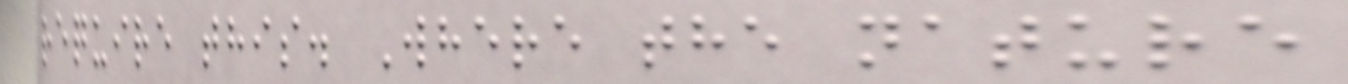require this. Where the nature
